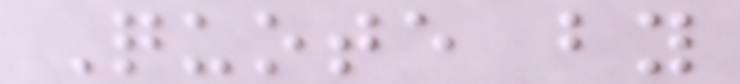Quote by
